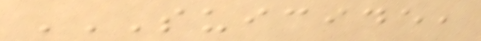SUICIDE,
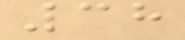38
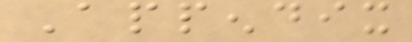Appendix
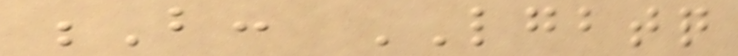B: LGBTQ
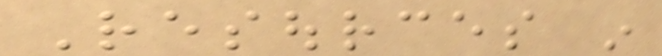Resources in
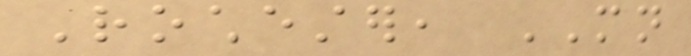Rochester, MN
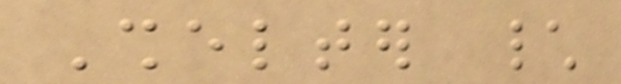Shelter \
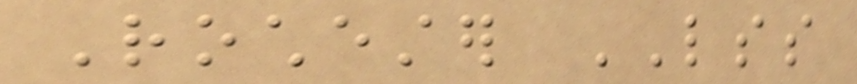Rochester LSS
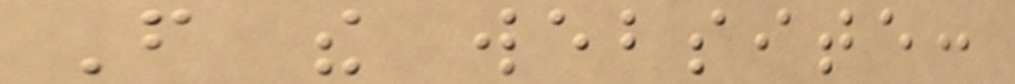From the website:
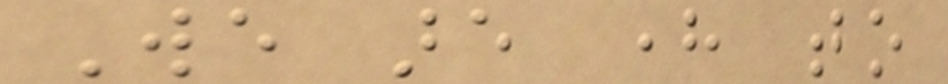We are here to
